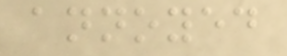annoyed
